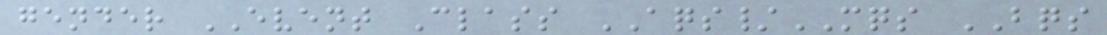gender EVENT Class AQS/MQS BQS
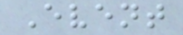Event
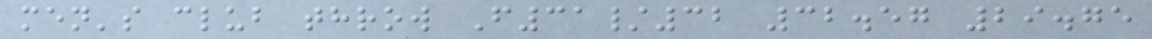men's club throw F31/32 32.57 29.75
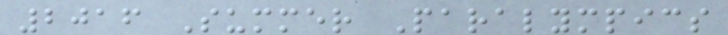2016 Summer Paralympics
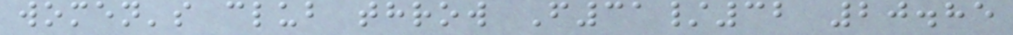women's club throw F31/32 20.85
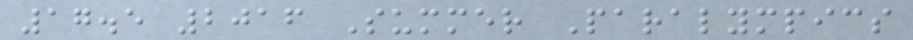17.5 2016 Summer Paralympics
